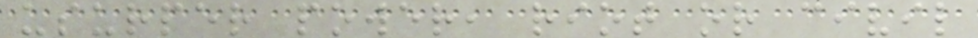usurper power, riot or civil
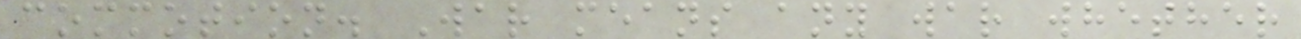commotion. War means any war whether
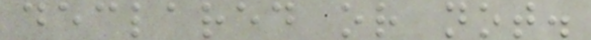declared or not.
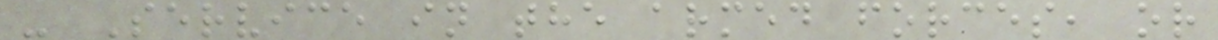- Service in the armed forces, or
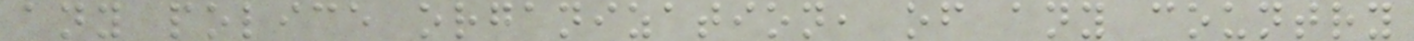any police organization, of any country
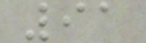91
